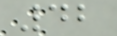42
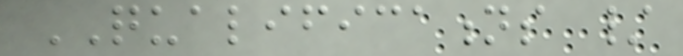QUALIFICATIONS /
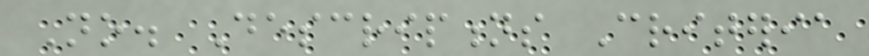No. Descriptions Criteria
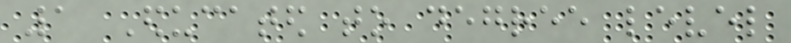1 Educated to degree level
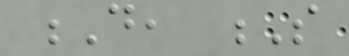D, S
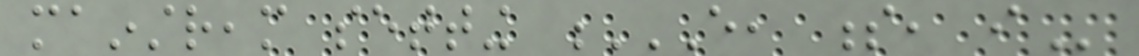mainstream setting E, S, I
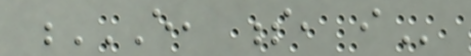E, S, I
